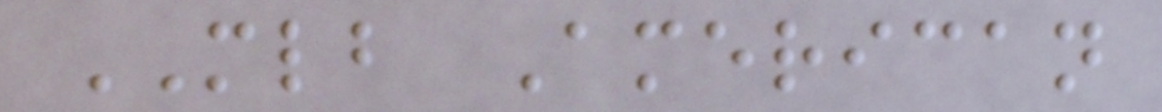MLB American
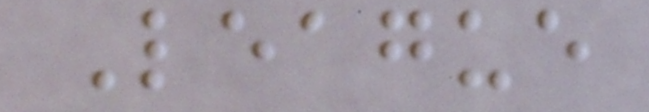League
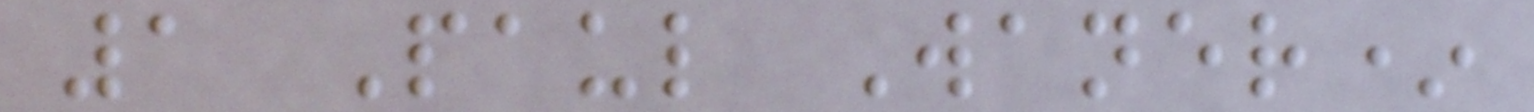1 Paul Waner*
